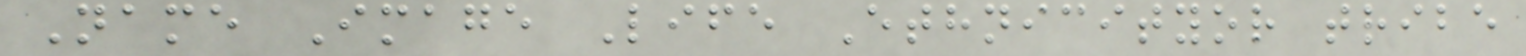Name Image Life Ethnicityor tribe
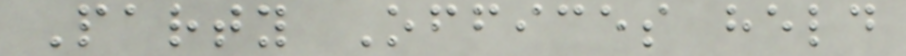Party Offices held
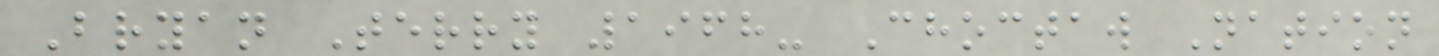Bryan Terry 1968- Choctaw Nation
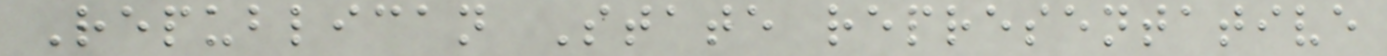Republican State representative
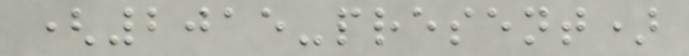(2015-present)
